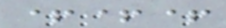+++
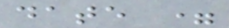date =
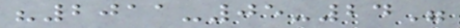"2011-05-24"
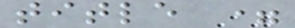title =
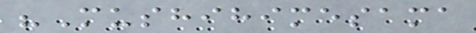"Mushihimesama
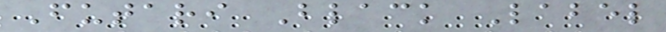Futari Black Label
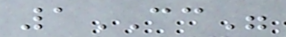1CC"
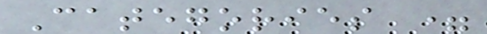Categories =
